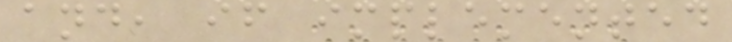and, if implemented
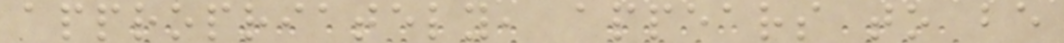appropriately, appears to be
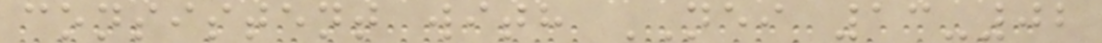consistent with NEI 13-02
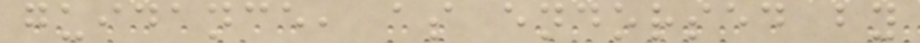guidance, as endorsed by
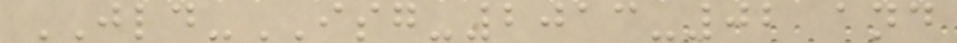JLD-ISG-2013-02 and
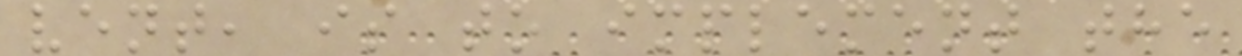vent, is to implement the
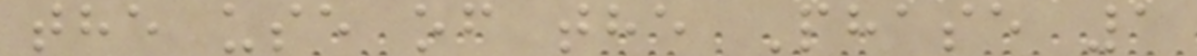the use of the Phase 1
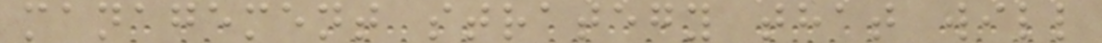management strategy that will
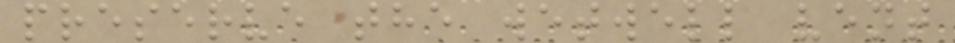preserve the wetwell vent
